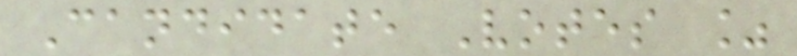Candidate Votes %
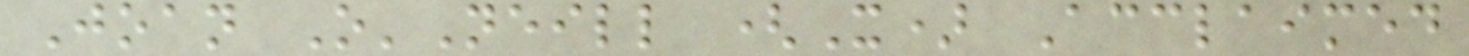Joan O'Neill (X) Acclaimed
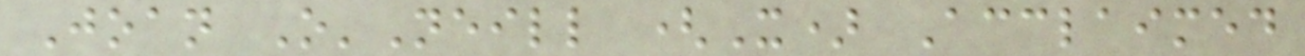Joan O'Neill (X) Acclaimed
